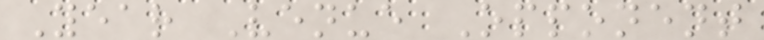Year Venue Opponent
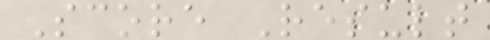Score Result
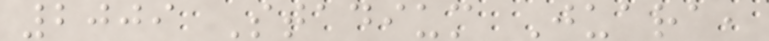2009 Stadium Juara,
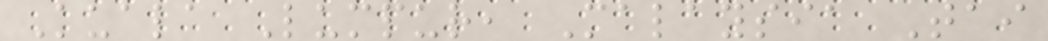Kuala Lumpur, Malaysia Tai
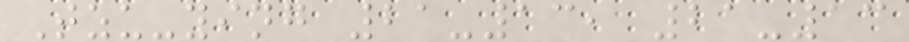Tzu-ying 21-13, 21-13
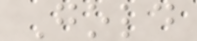Gold
